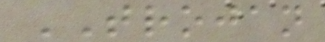TROJAN
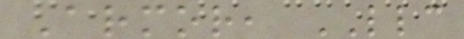Armor, LLC
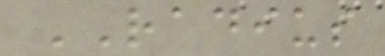RADIUS
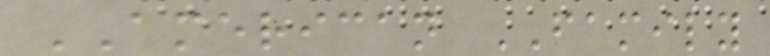AMERICAN FAMILY
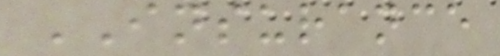INSURANCE
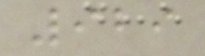929
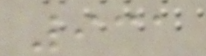931
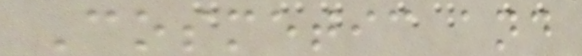Cosmetic and
